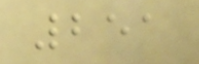251
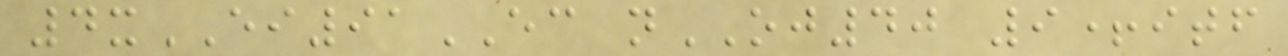4xEI91EC nOJ40 9+itf
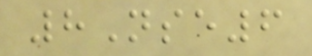8Nse6
